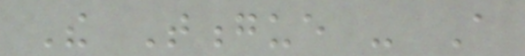The Tongue - A
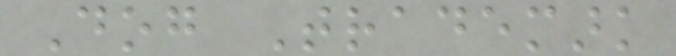Dog Trademark
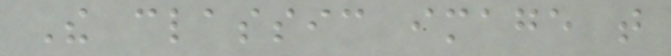The classic image that
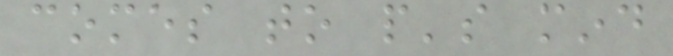comes to people's mind
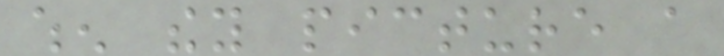when they picture a
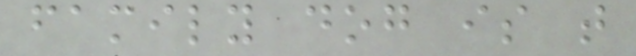family dog is that
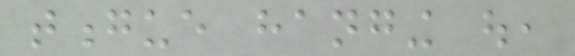tongue hanging out,
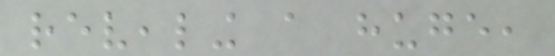revealing a huge,
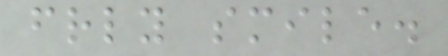friendly smile.
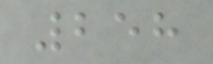258
